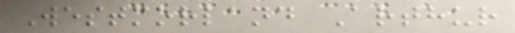Westmorland Arthur
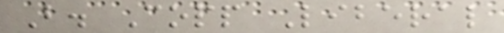B. Copp Liberal
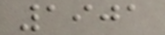1901
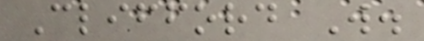Clifford W.
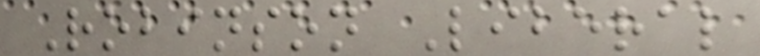Robinson Liberal
